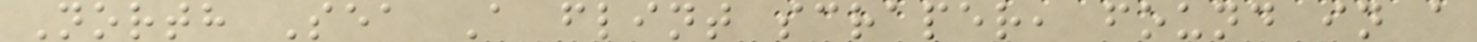North Sea A flint scraper, found in a
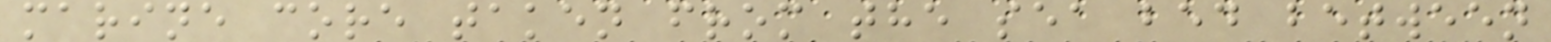marine core taken from the sea bed between
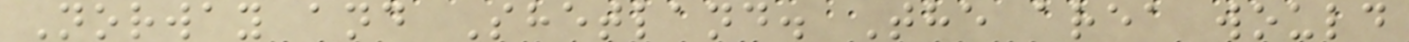Norway and Shetland. The area would
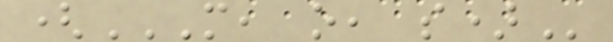(M, O, S)
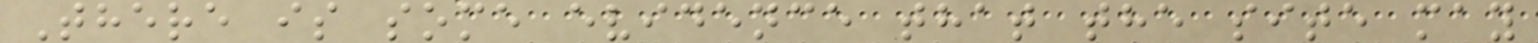There is some evidence that the site may
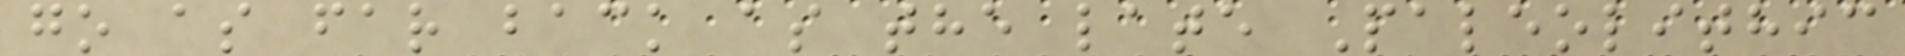go as far back as the late Paleolithic
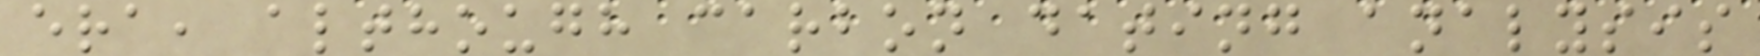era, although carbon dating analysis
